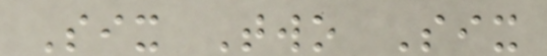Six Two Six
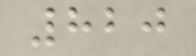820
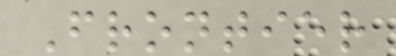Frontier
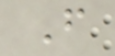F
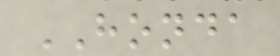HONDA
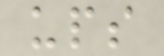ups
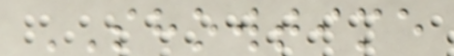SHOWTIME
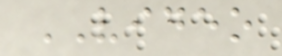VIDEO
